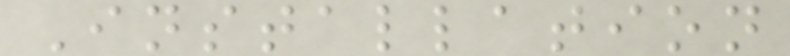Installation
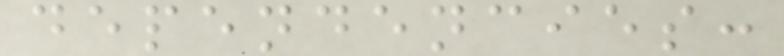dependencies:
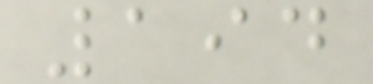194
